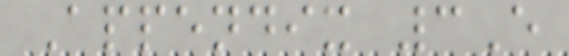Appendix 3E
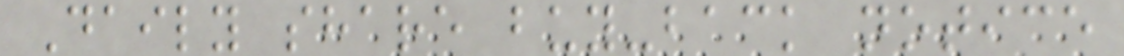Daily share buy-back notice
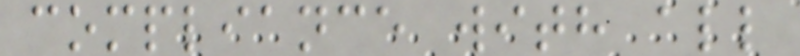compliance with all
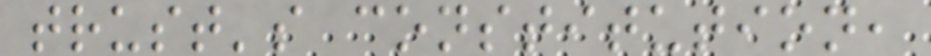trust's constitution,
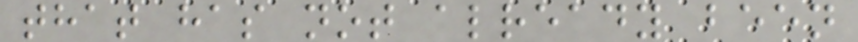that has not already been
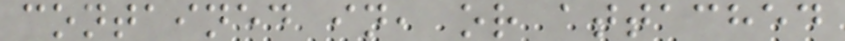contained in, or attached
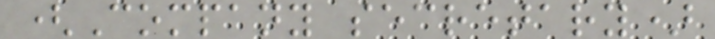(Company secretary)
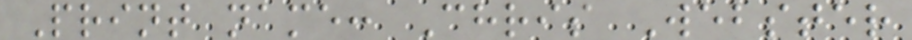Print name: Chris Webster
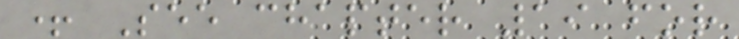+ See chapter 19 for
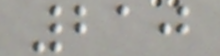210
